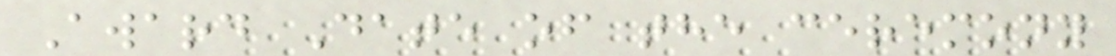Award Date of the ceremony
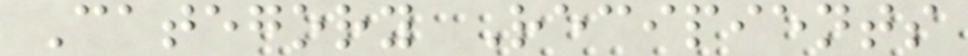Category Recipients
